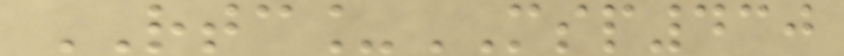RTC_MSP430
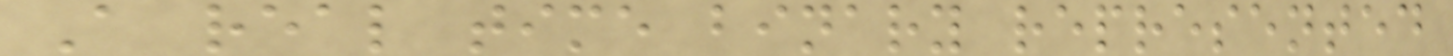A real time binary represented
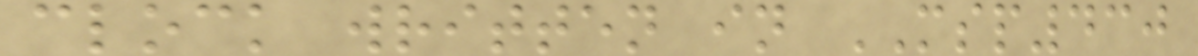clock written in MSP430
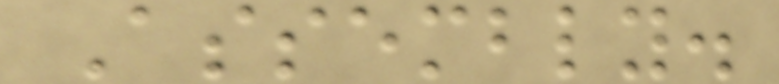Assembly.
